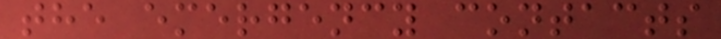the emergency contacts
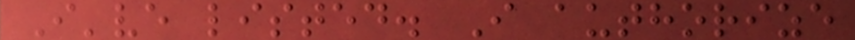I've listed. I authorize
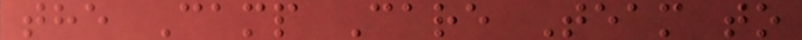the Camp Care Team to
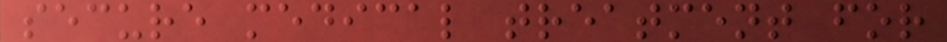secure medical treatment for
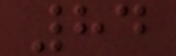84
